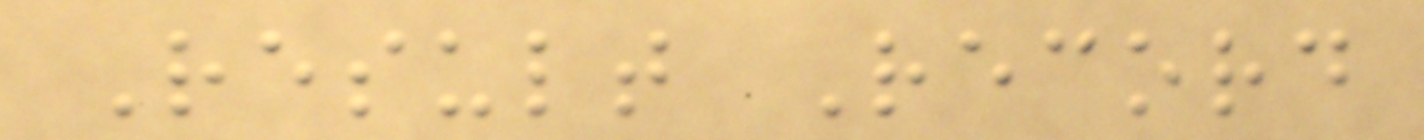Result Record
